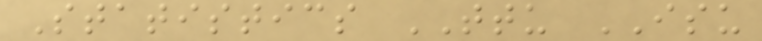Statistics TTU ISU
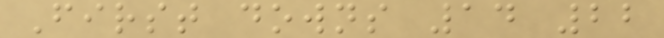First downs 14 22
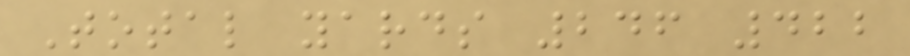Total yards 246 422
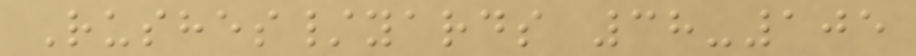Rushes/yards 38-105
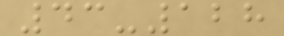43-128
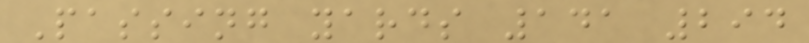Passing yards 141 294
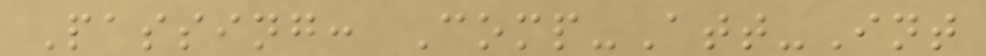Passing: Comp-Att-Int
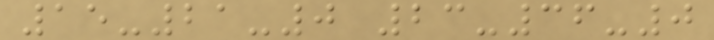15-21-0 23-36-0
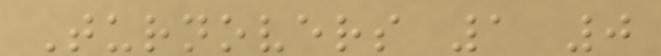Turnovers 1 0
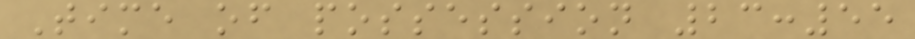Time of possession 23:55
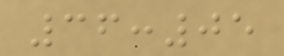36:05
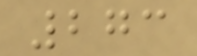273
